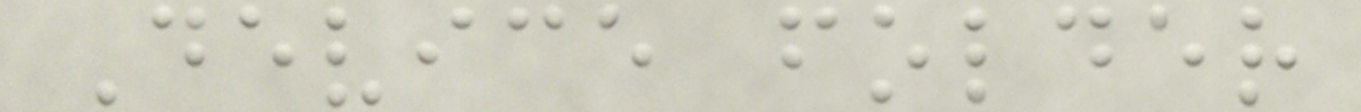Device folder
